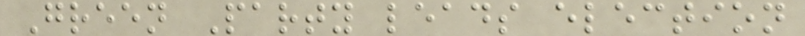Green Party leads election
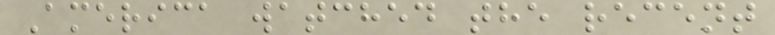America watched the recent
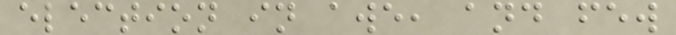election in awe, and few
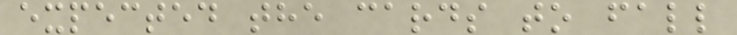expected the cards to fall
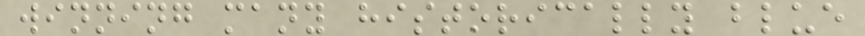winning many historically blue
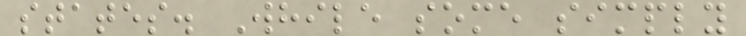states. While some simply
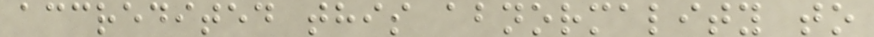accredited this abnormality to
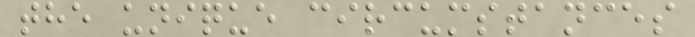the unique circumstances
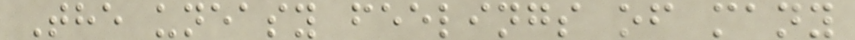The uneasy feelings of many
